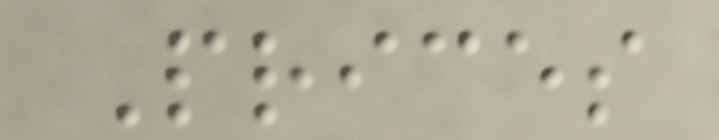Prices
